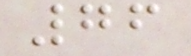76
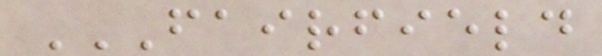FAIRFIELD
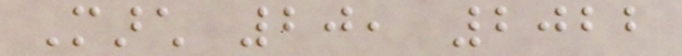March 20, 2022
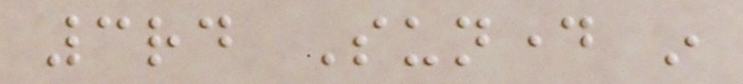3rd Sunday in
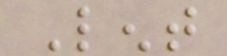Lent
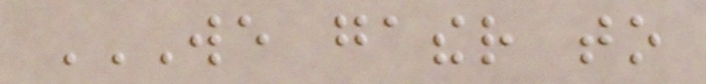WE GATHER TO
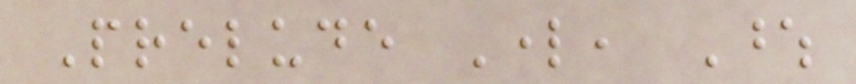Prelude Lord, Whose
